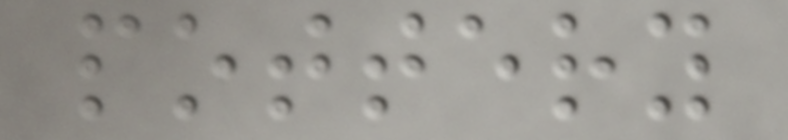pottery
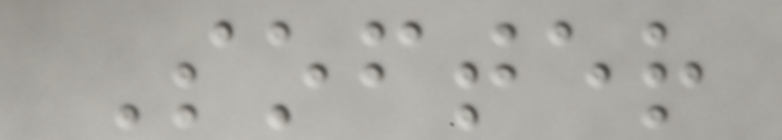Softer
